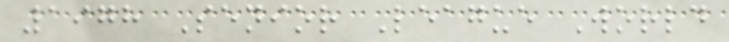1978 Senior League World
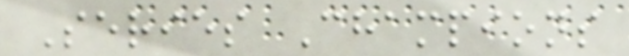Series Champions
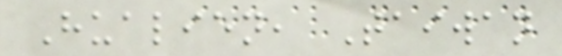Hualien, Taiwan
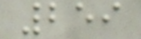259
